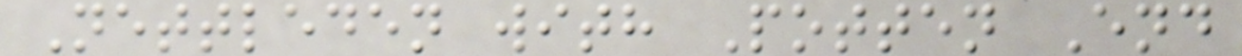Nettleden with Potten End
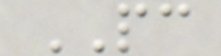PC
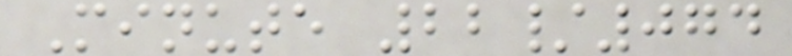Minute 22/074
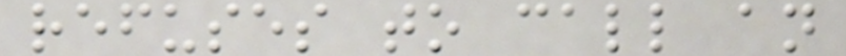refuses to call an
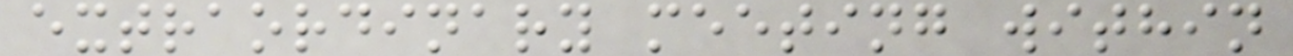extraordinary meeting within
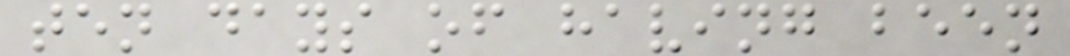ten days of having been
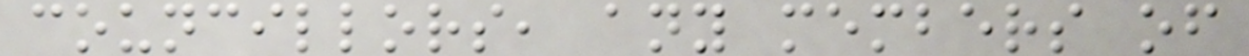councillors, any members of
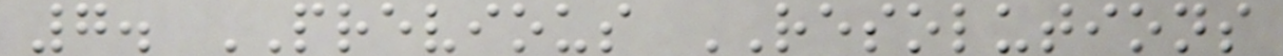7. PREVIOUS RESOLUTIONS
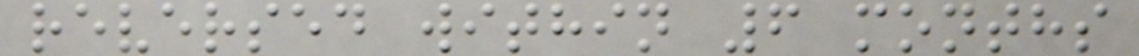reversed within 6 months
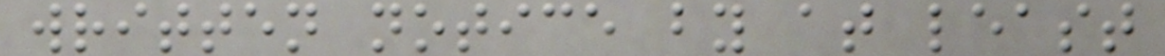written notice by at least
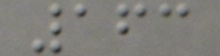163
